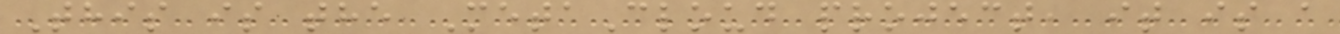This is the MetaCloud project, it is a
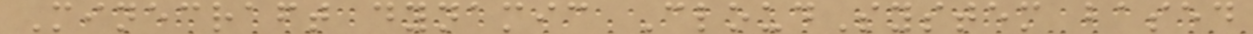Minecraft dynamic CloudSystem based
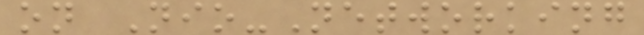on Nio-Networking
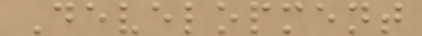Development
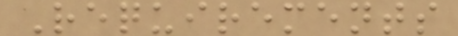Requirements
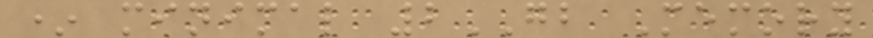* minimal 2GB Memory
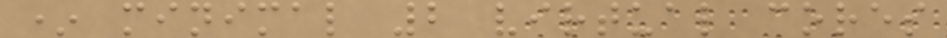* minimal 2 virtual cores
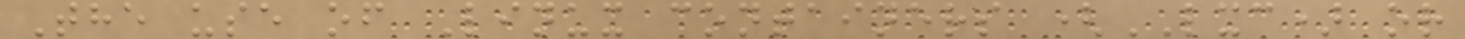The use of Linux containers (LXC) or
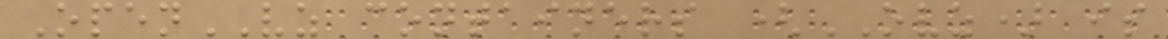OpenVZ containers (OVZ) is
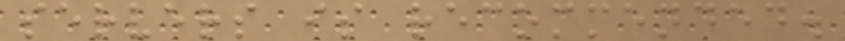servers is recommended.
